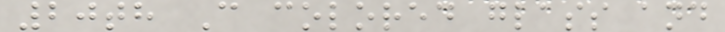20th C colored glass and
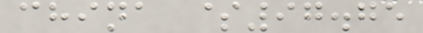china $97.75
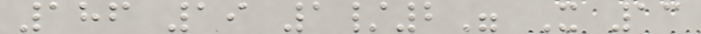186 19 1/2" X 13
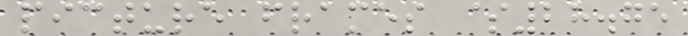picture frames $28.75
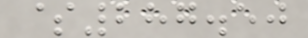$287.50
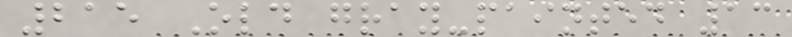215 Old gray-painted 13
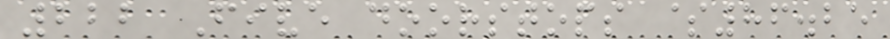222 Five doorstops $86.25
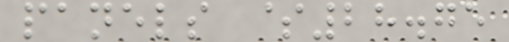panels $28.75
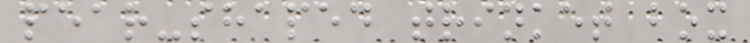pear-shaped trinket box
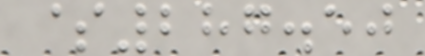$287.50
